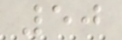50
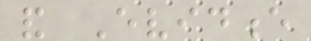and Evidence
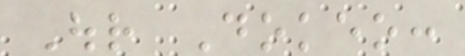Our Dokeo:
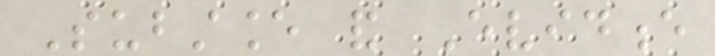Substance and Evidence
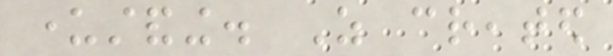understanding. As created
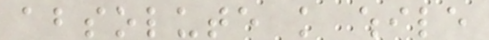absolute knowledge while
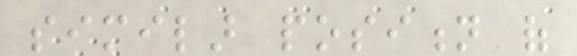similar position of
